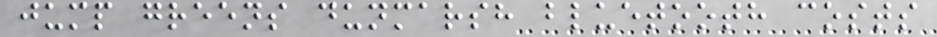jump greens dunmarsh bluetooth costs
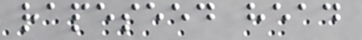rapeseed head
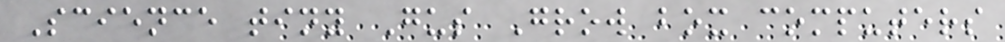Science tiny Gus Grow box computers
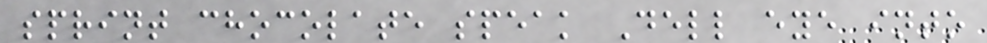sprint chocolate speak Dell eye into
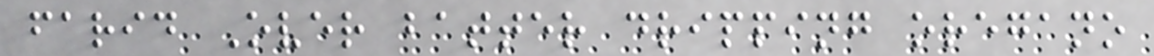farid Over batter dripping oregano
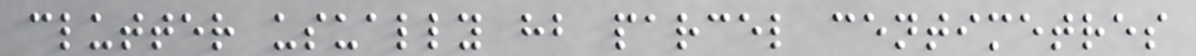clutter usually hb parcel centimetres
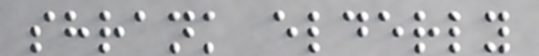shrank elderly
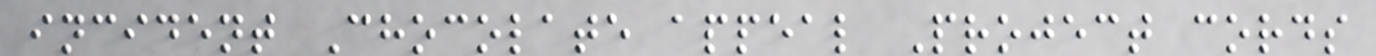incident Chocolate appeal Project cords
